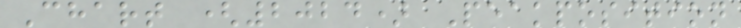Chart (2024) Peakposition
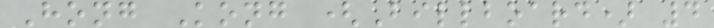Hong Kong (Billboard) 4
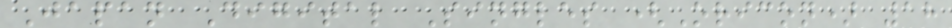Japan Digital Singles (Oricon) 18
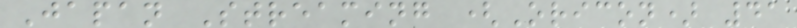Japan Streaming (Oricon) 41
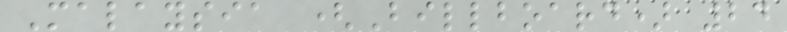Malaysia (Billboard) 24
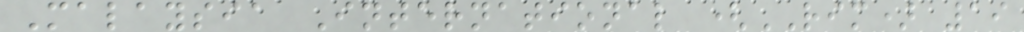Malaysia International (RIM) 19
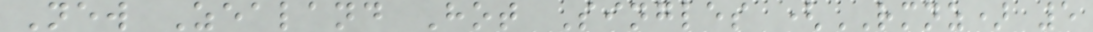New Zealand Hot Singles (RMNZ) 5
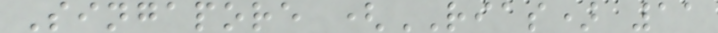Singapore (RIAS) 11
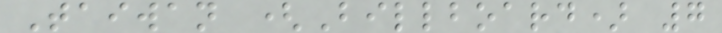Taiwan (Billboard) 7
